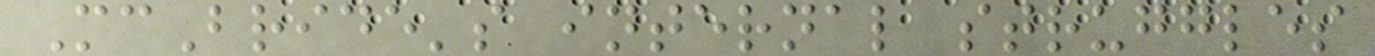McBride's internal struggles
